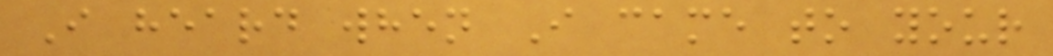I heard when I came to your
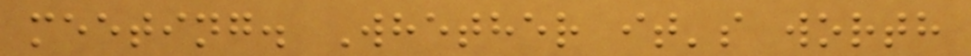meeting. Whether it's worth
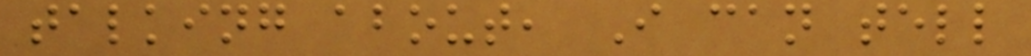talking about, I can tell
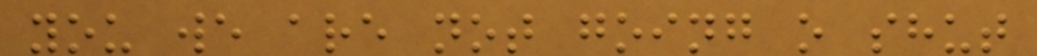you we are not going o shut
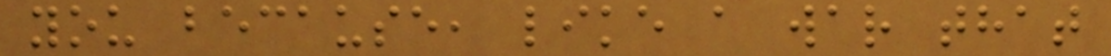you because, like a war that
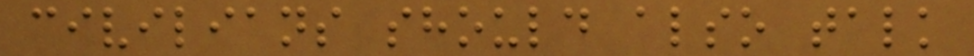civilians should also talk
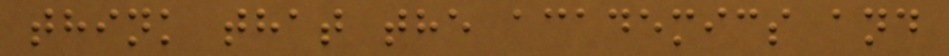think that the academics and
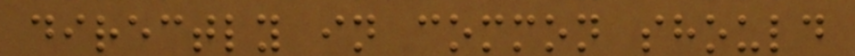directly in common should
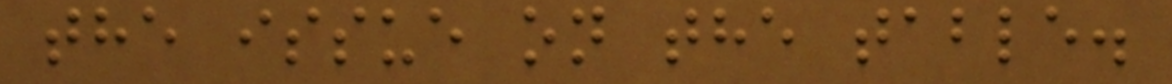the issue on the table.
